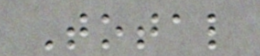Total
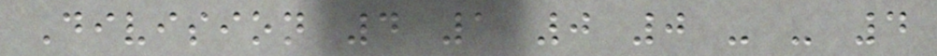Division 4 1 0 0 - - 4
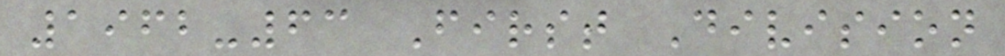1962-63 First Division
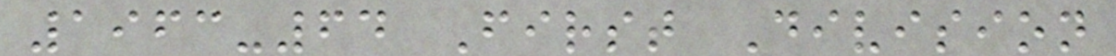1963-64 First Division
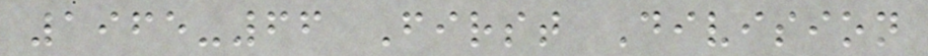1965-66 First Division
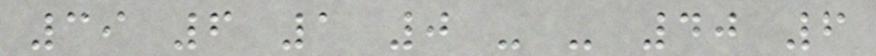39 6 1 0 - - 40 6
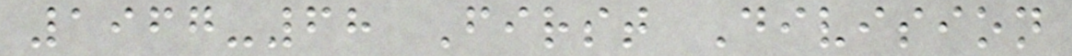1967-68 First Division
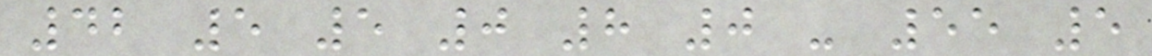42 5 5 0 8 0 - 55 5
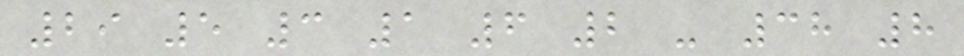29 5 3 1 6 2 - 38 8
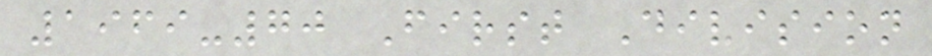1969-70 First Division
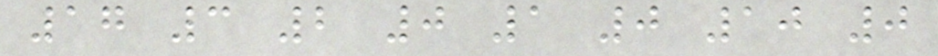17 3 2 0 1 0 10 0
